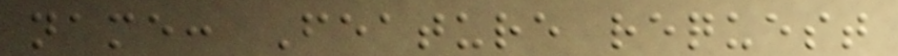name: Feature request
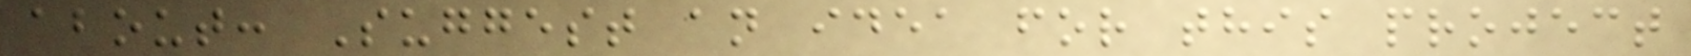about: Suggest an idea for this project
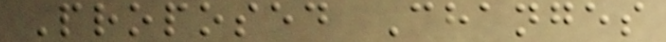Proposed Changes
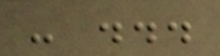- ...
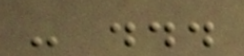- ...
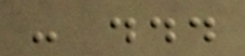- ...
